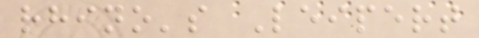rhino's Leipert
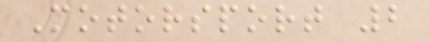Motorsport 2
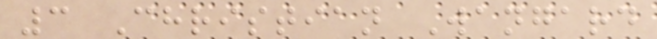3 Christian Wangard
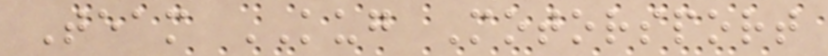Team KUG Motorsport
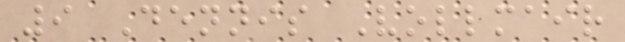9 Dennis Vollmair
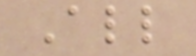All
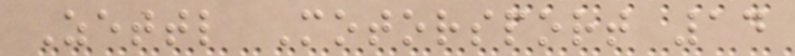Zettl Motorsport 14
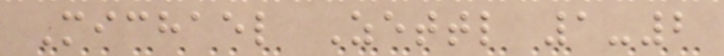Michael Zettl 1-2
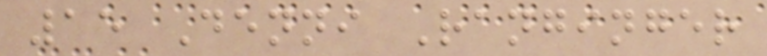15 Denni Ranginger
